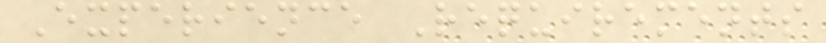Experience Requirements
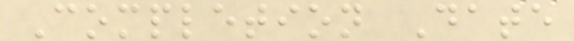Completion Date
